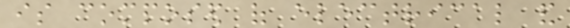is composed of electrical and
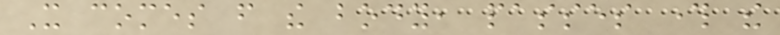It comes from the body, passes through the
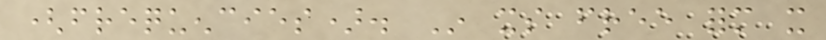(frequencies). In its free form it
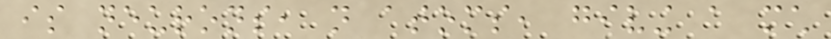is neurons, not atoms, giving a much
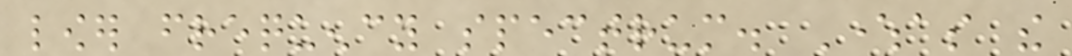lower frequency spectrum. Whereas the
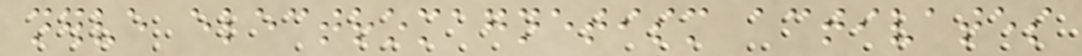nerve electromagnetism activates
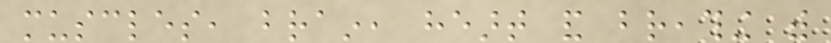muscles, brain, heart and breathing with
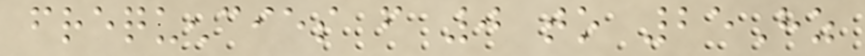frequencies from 0 to 25Hz
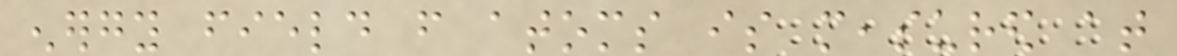energy field from atoms is measured at
